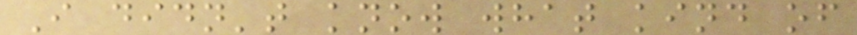I didn't know what kind of
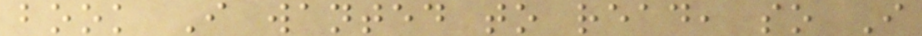book I wanted to read, so I
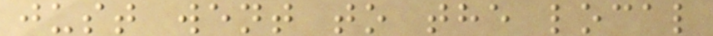just went to the local
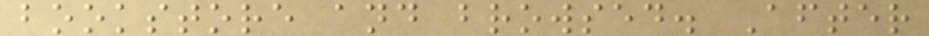bookstore and browsed. After
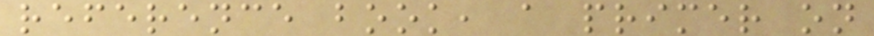reference book, a primer on
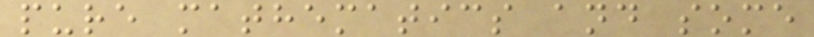pure mathematics and some
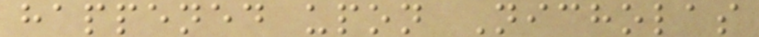happened upon Nicholas
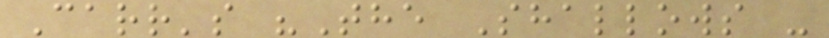Carr's "The Shallows -
